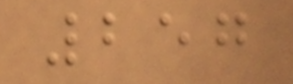257
